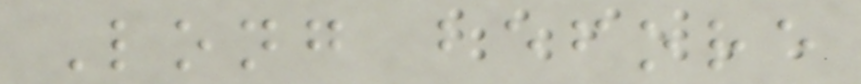Long before
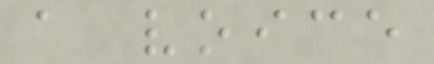a voice
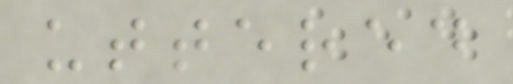uttered
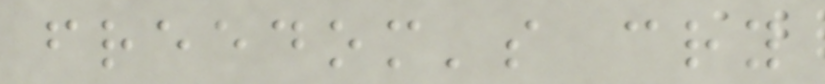freedom's cry
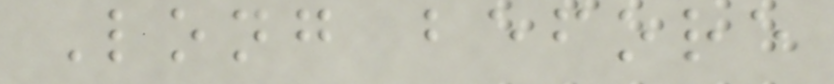Long before
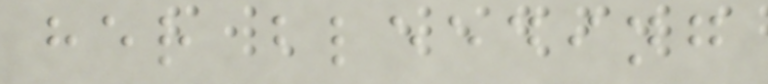her bleeding
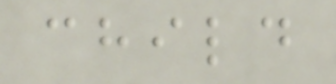child
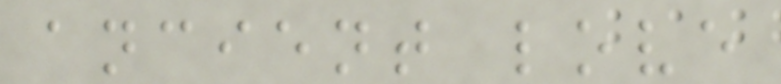ancient love
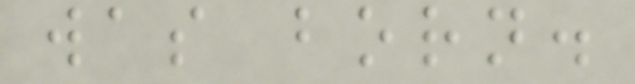was born.
